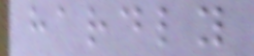hardly
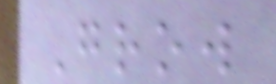Grow
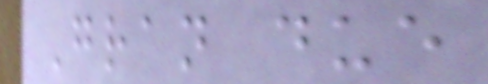Gran due
